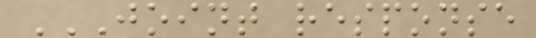JOINT RESPONSE
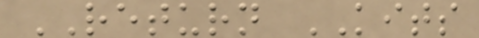RETURN KITS
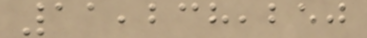11,238,250
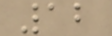12
